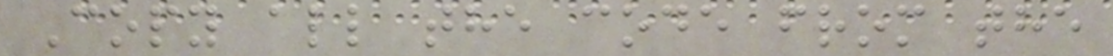Copy all the code from the
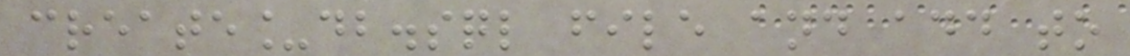create_db.sql file and add to
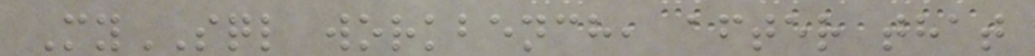MySQL workbench, after that
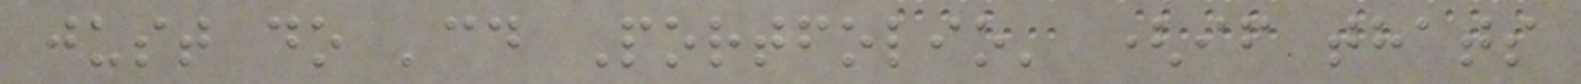just do 'cd Portfolio' (if thats
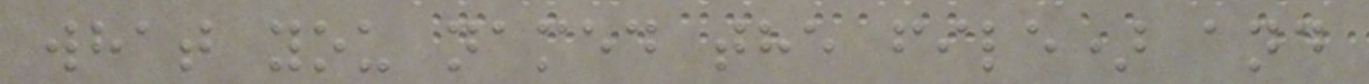what you named the file) and
